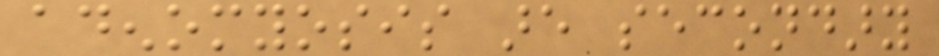adenomyosis are secondary
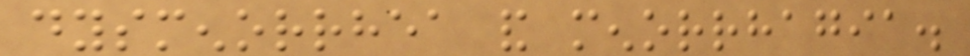dysmenorrhea and menorrhagia.
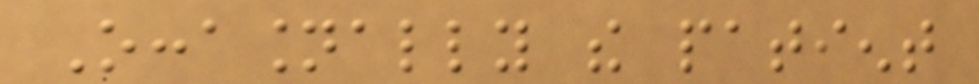Occasionally the patient
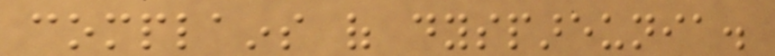complains of dyspareunia.
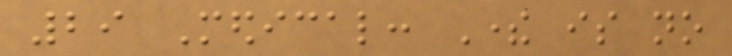29 Medical: There is no
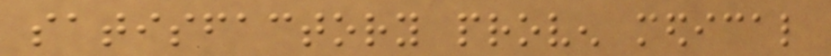satisfactory proven medical
